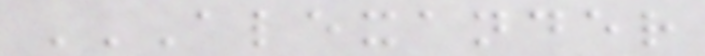ALEXANDER
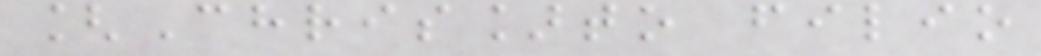[Chris]to filio
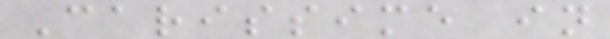Carissime in
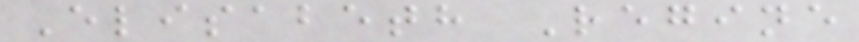Elisabeth Regine
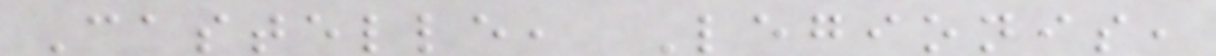Castelle, Legionis,
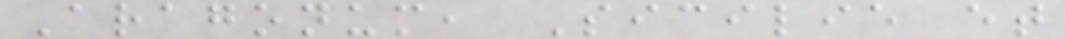Aragonum, Sicilie et
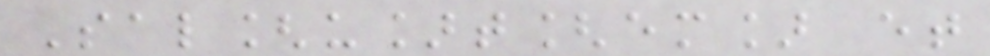Sal[u]t[em] et
